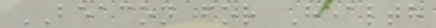BEACON for Health
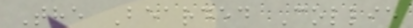The Bearded Collie
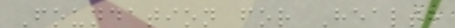Foundation for Health
